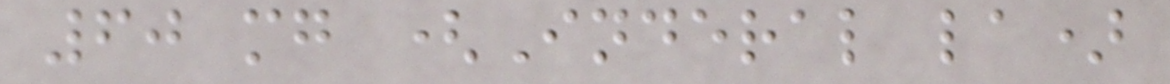60 mg (Inderal la)
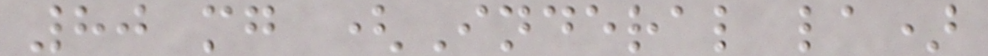80 mg (Inderal la)
